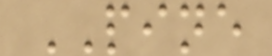PINE
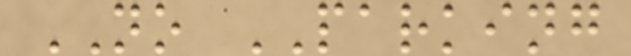NO PARKING
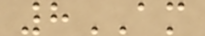8AM
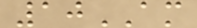10AM
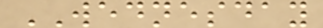WEDNESDAY
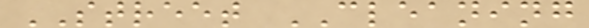STREET CLEANING
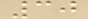30
